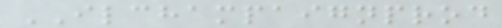ILCHAMPAIGNPROD
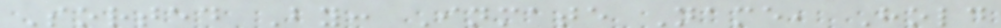Sorted By: Inmate Name, Hold
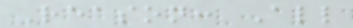Reason: All
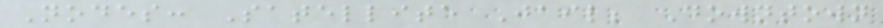Nodes: Satellite Jail; Downtown
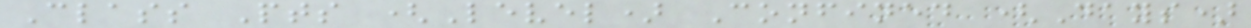Class Pts (Level) Confined (Days)
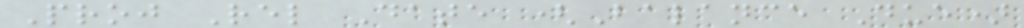Proj Rel Date (Balance Due)
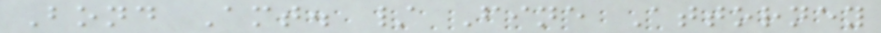Bond Amt. / Fine Attorney
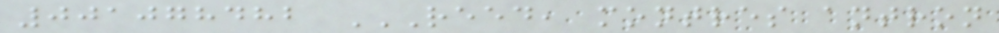001078482 REED, MONTRES ANTRON
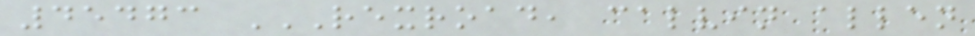45473 REXROAD, CALVIN ALLEN
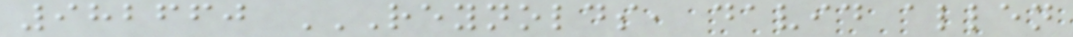982660 REYNOLDS, DAVID ALLEN
